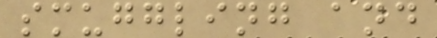smuggling and
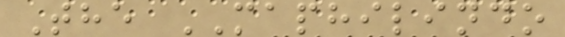The MAPHILINDO
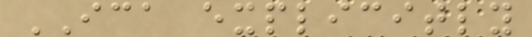ICA explicitly
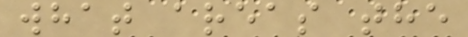what areas the
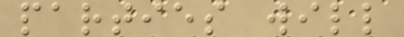parties will
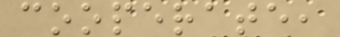cooperate,
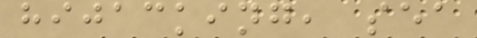hijacking, sea
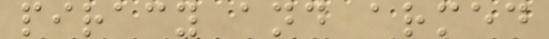piracy and armed
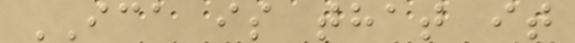ICA is that it
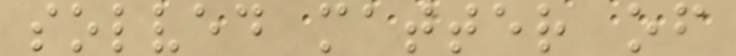solved matter of
